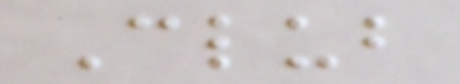Club
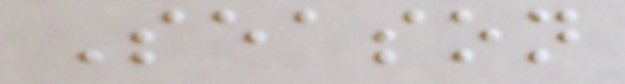Season
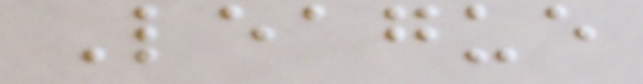League
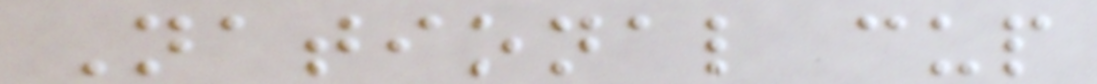National cup
